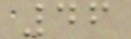46
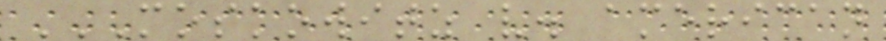MOSKOWITZ V. AMERICAN
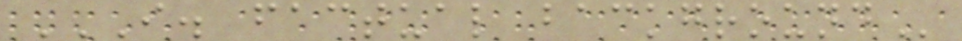I. FACTUAL BACKGROUND
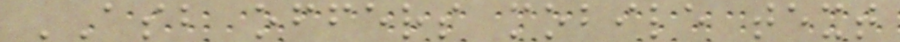ASB offers mobile text
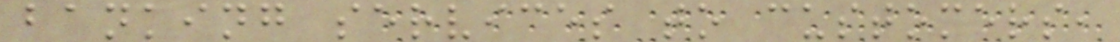banking services to customers,
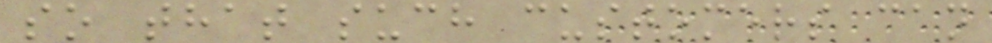so that such customers can
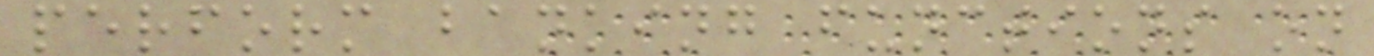perform banking functions on
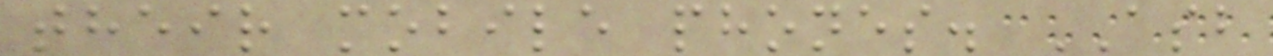their mobile phones. ASB
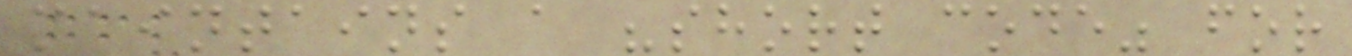maintains a "short code" for
